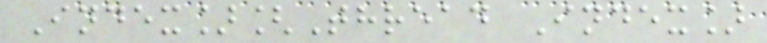Index][Thread Index]
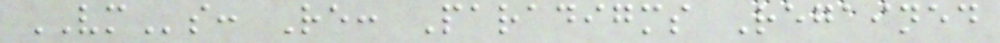VMs: Re: Paradigms Regained
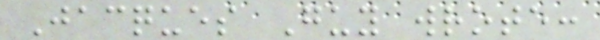Jacques Guy wrote:
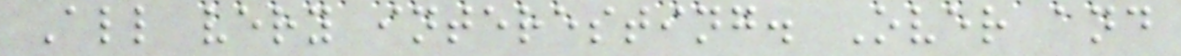All very interesting. Over and
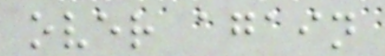over again
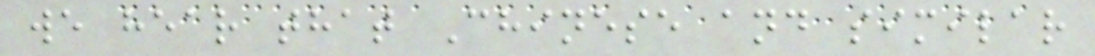we hear that Chinese and similar
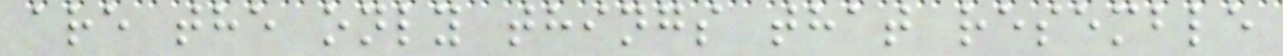are the only things that resemble
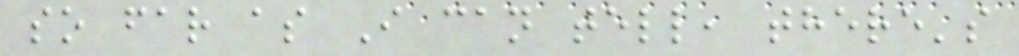so far as I can tell, there's
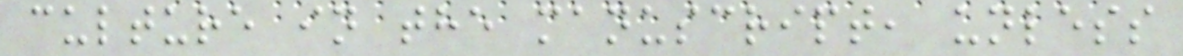culture in the manuscript, unless
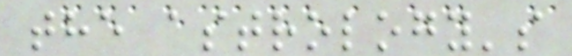the astrology's
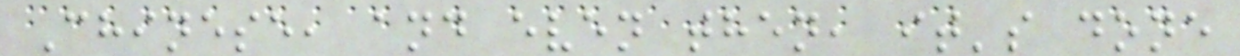Chinese, and even then, it's done
